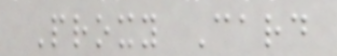Proxy Card
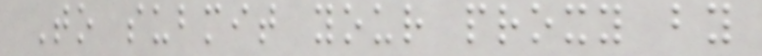To submit your proxy by
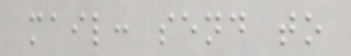mail: send to
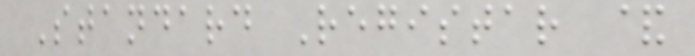Standard Registar &
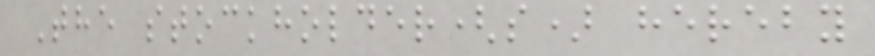The stockholder(s) hereby
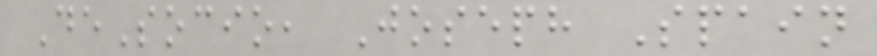DeSocio, Joseph Spain
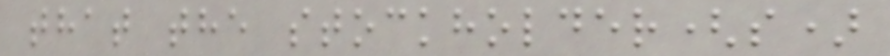that the stockholder(s)
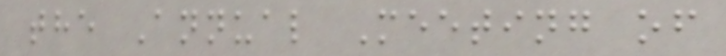the Annual Meeting of
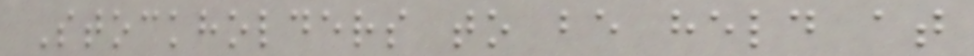Stockholders to be held at
